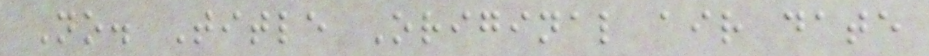No. Title Original air date
